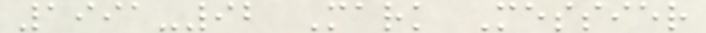1991-92 Mark Messier
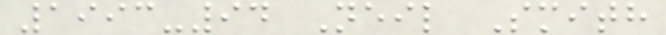1993-94 Neil Smith
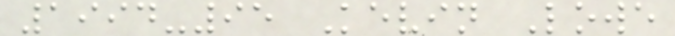1994-95 Kevin Lowe
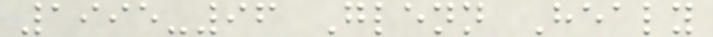1995-96 Glenn Healy
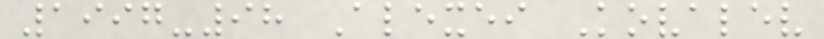1997-98 Alexei Kovalev
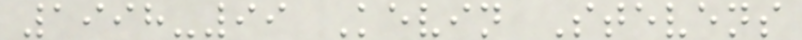1998-99 Kevin Stevens
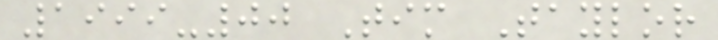1999-00 Tim Taylor
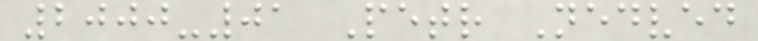2000-01 Petr Nedved
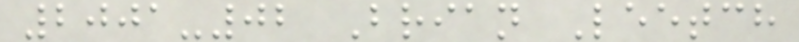2001-02 Brian Leetch
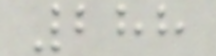288
